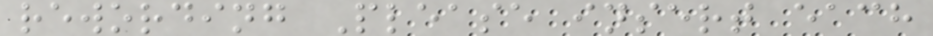rewording Please insert each
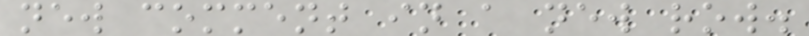new comment in a new row.
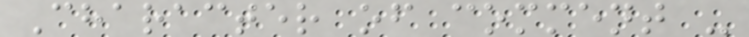Character of comment -
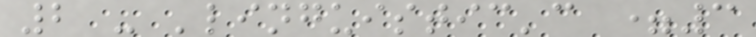2 - 'linguistic'c =3
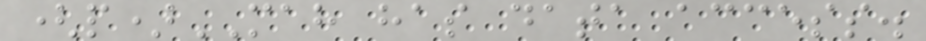(p)MAH has data access.
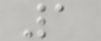1
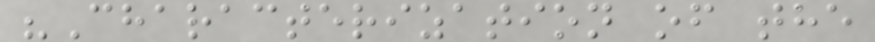"Characterization of the
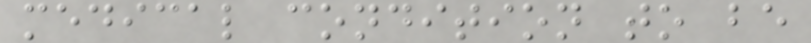medical condition to be
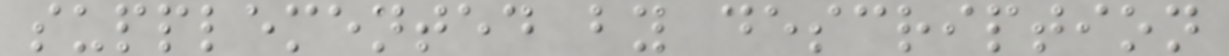supplemented by description
